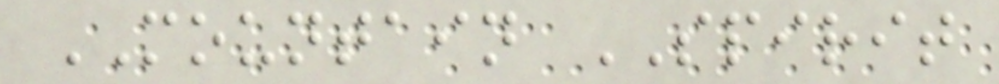MOUNTAIN SPIRIT
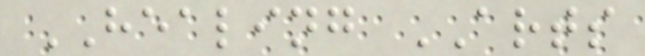HEALING ARTS
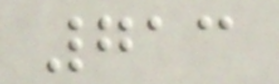713
